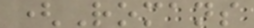(Romans
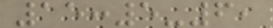15:5-6,
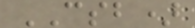CSB)
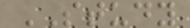STUDY
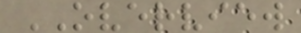OVERVIEW
